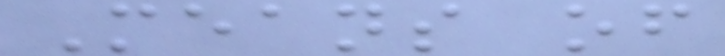Means of
